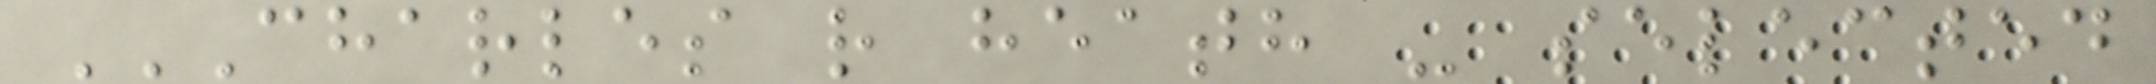CHARLES R HEATH - SELECTED
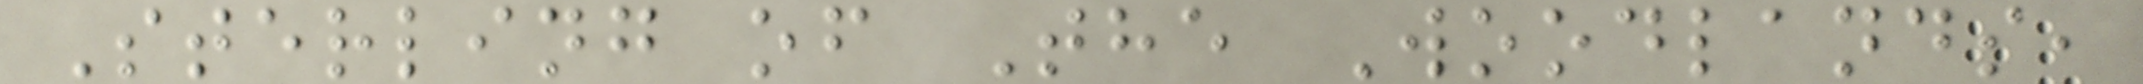Sterling of The Woodlands,
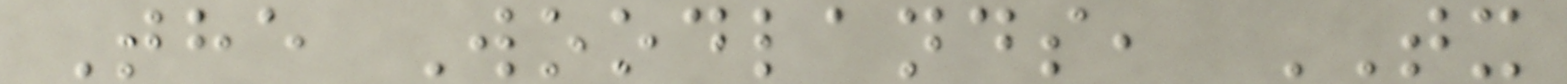The Woodlands, TX
